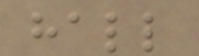hall
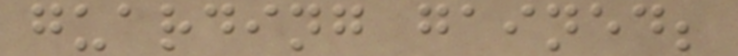guarding gained;
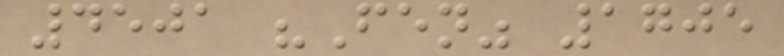4501 "Fen" 1705
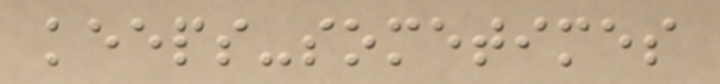keeps-sometimes
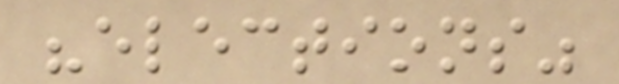"elections"
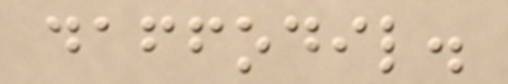daffodil.
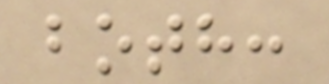both:
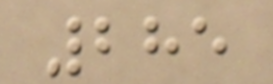285
